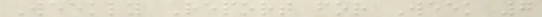Weekly Report for Week 7
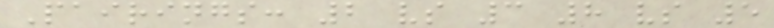Pairings: 2 vs 3 8 vs 5
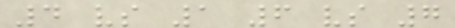4 vs 1 6 vs 7
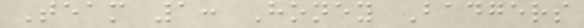Team 1: Honey Badgers
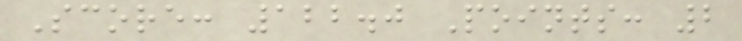Score: 122.0 Points: 2
